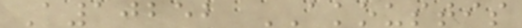A10252 AKOUSTIS
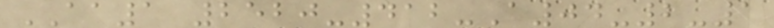AA1 2520-412-A04-2-1
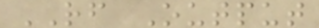RF Output
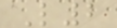L2
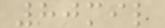80mil
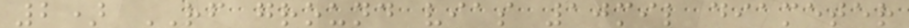2) RF ground vias 10mil diameter
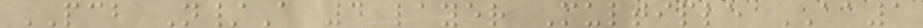PCB N/A 4 layer Multiple AA1
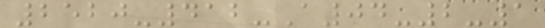2520-412-A04-2-1
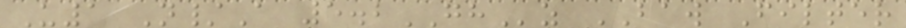U1 N/A 5.2GHz BAW Filter
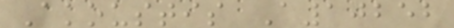Akoustis A10252
